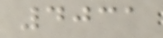4031
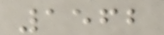1562
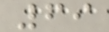69
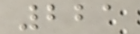221
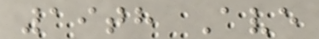19th Ave
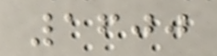1600
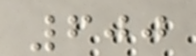600
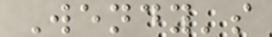Wendy's
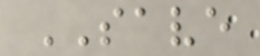SAVE
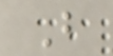B
